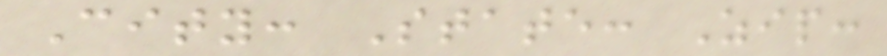City: State: Zip:
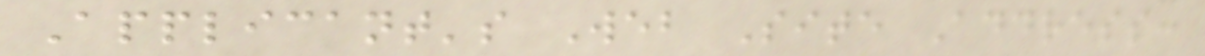Applicant's Web Site Address:
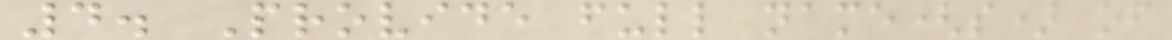4. Provide full name(s) of
